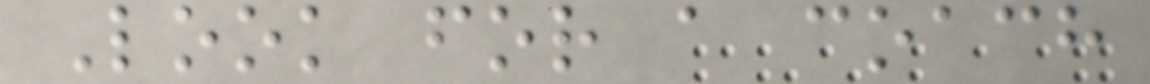Look for a coach
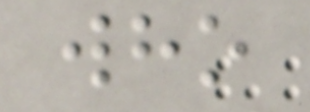who
